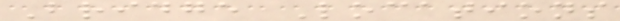Bridge Locations
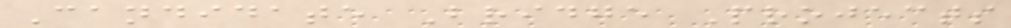Candidate Bridge Projects
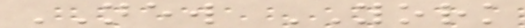NEW YORK
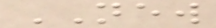NEW
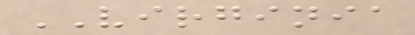VIRGINIA
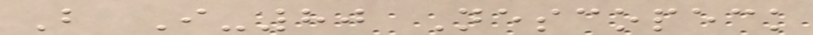B I-80 Nescopeck
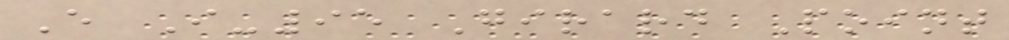E I-95 Girard Point
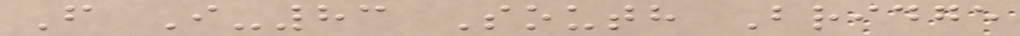F I-83 South Bridge
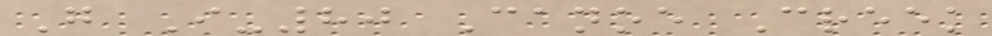G I-80 Canoe Creek
